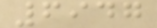6947
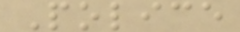Police
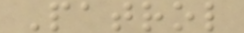Patrol
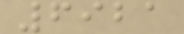6921
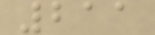211
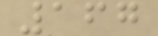167
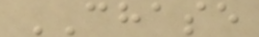CHASE
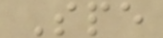Spe
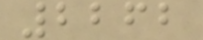2262
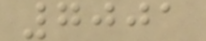7001
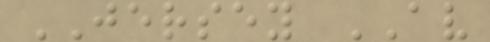JERSEY AV
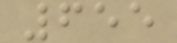655
